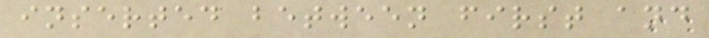inserted between first and
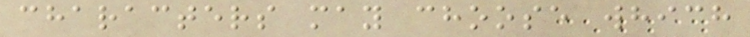characters may choose which
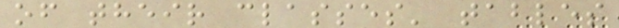of their classes' tables
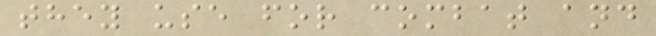they use for combat and
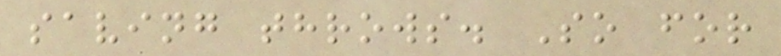saving throws. So for
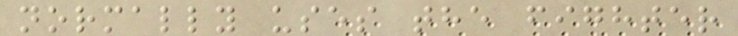normally uses the fighter
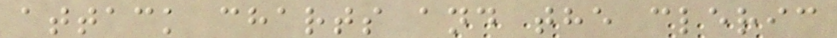attack charts and the cleric
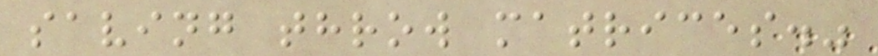saving throw matrices."
